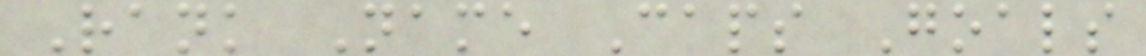Rank Name Caps Goals
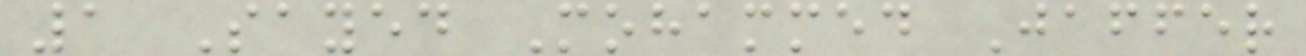1 Sayed Mohammed Jaffer
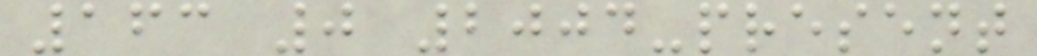163 0 2004-present
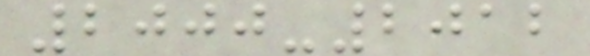2000-2012
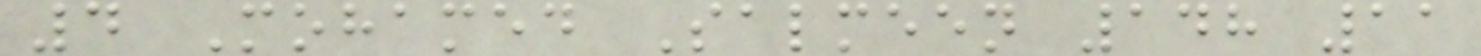4 Mohamed Salmeen 148 11
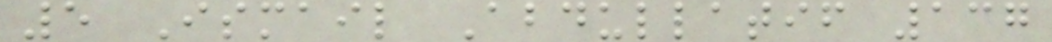5 Ismail Abdullatif 137
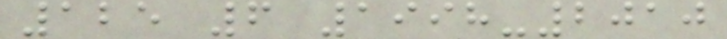125 6 1998-2010
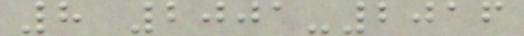8 2001-2016
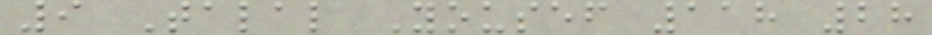9 Talal Yousef 118 28
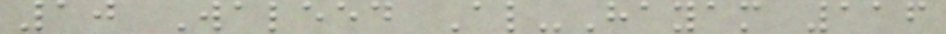10 Waleed Al-Hayam 116
